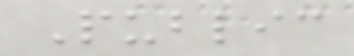Public
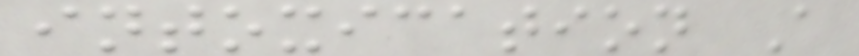intoxication A
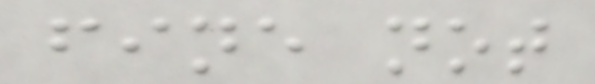fine not
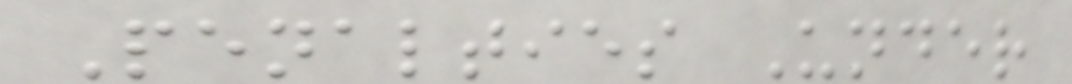Penalties Under
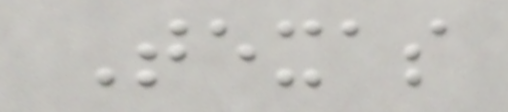Texas
